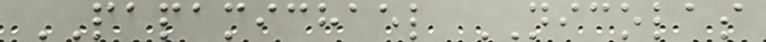PAPAMICHAEL NICOLAS
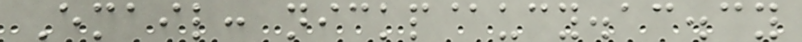Email: nickp@ucy.ac.cy
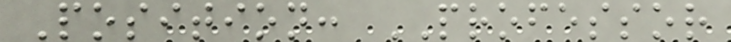Position: PROFESSOR
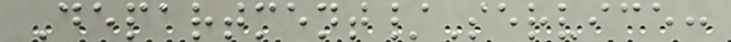Department/Service:
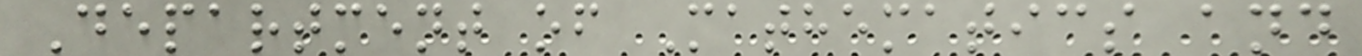Department of Mathematics and
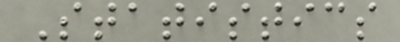Statistics
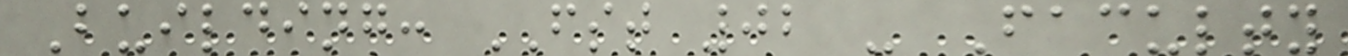Building: FST 02 - Faculty
